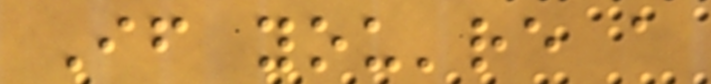If you're a
